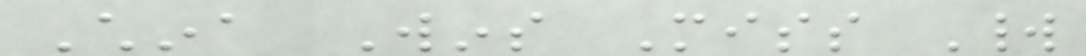China Wins Miss World
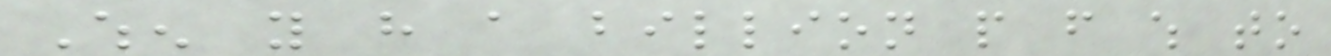When you have a billion people from which to
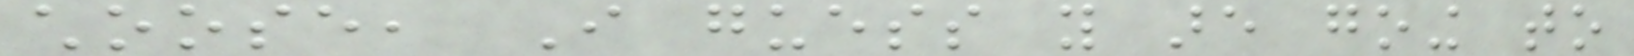choose, I guess you are going to
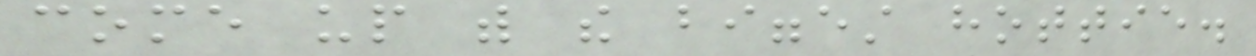come up with the biggest hottie.
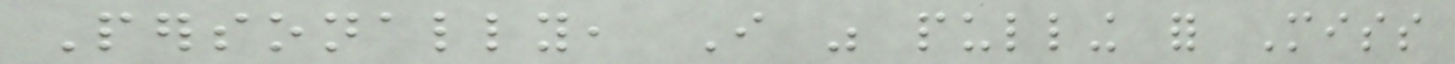Personally, I was pulling for Miss
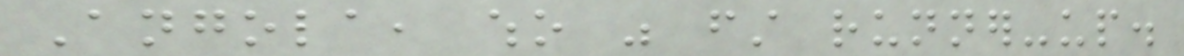Angola, who was first runner-up.
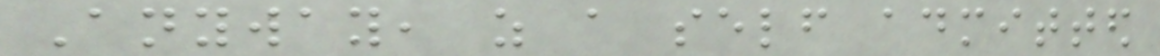Anyway, as a self admitted
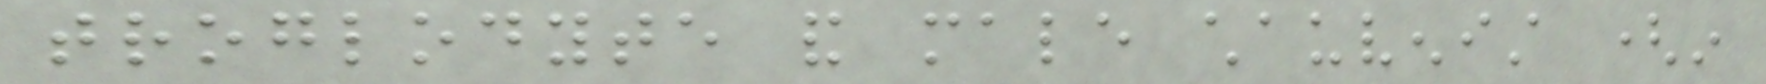troglodyte and male chauvenist (in
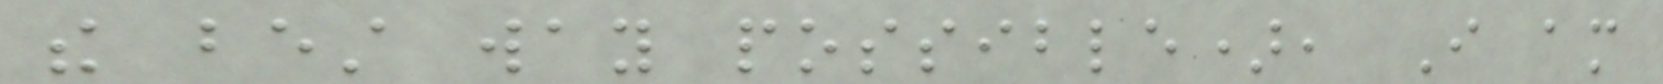the best way possible), I am
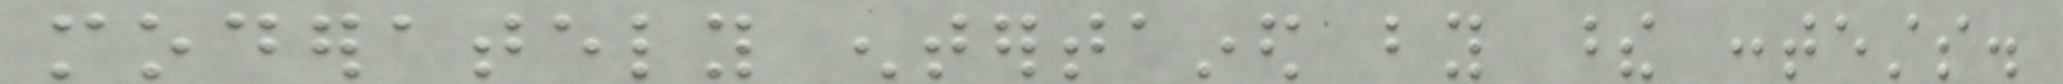moderately entertained by these contests.
